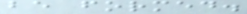be formed.
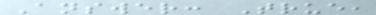Answer: True,
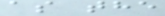as the
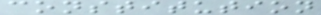constitution
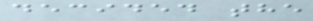decided the
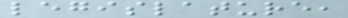legislature,
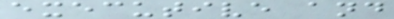executive and
